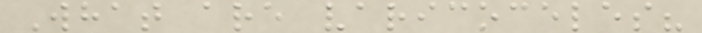What are varicoceles?
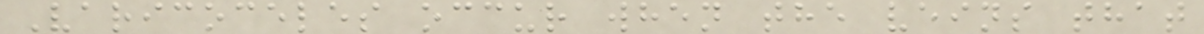Varicoceles occur when the veins that
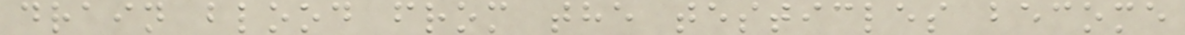drain blood from the testicles become
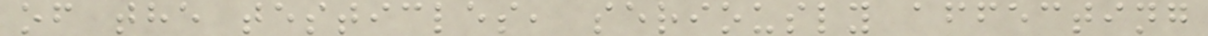of the testicles, seriously affecting
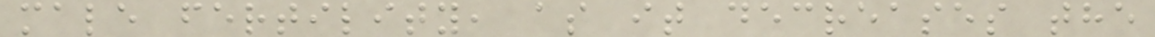male fertility, as it decreases the
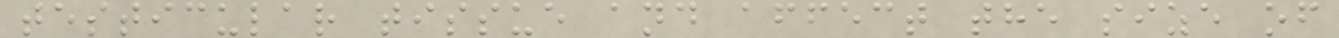testicular tissue and affect the size of
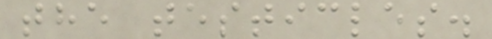the testicles.
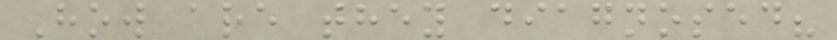How are they diagnosed?
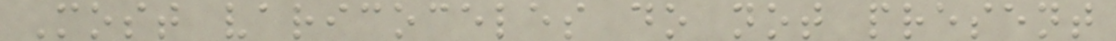Most varicoceles do not present
